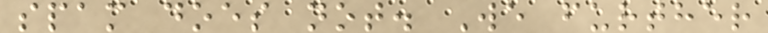spam does not. We further
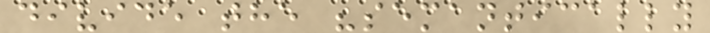divide the "semantically
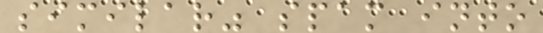similar" spam into
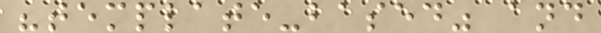"template-based" and
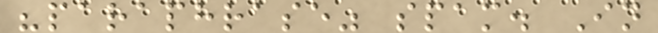"paraphrase" spam. In
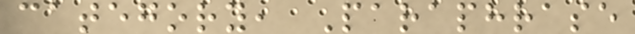category, Paraphrase
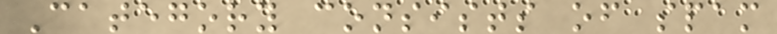Category consists of spam
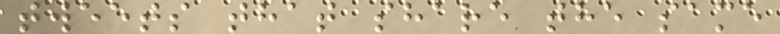tweets that share the same
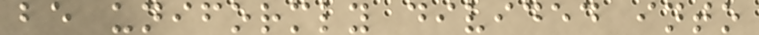be uniformly divided into
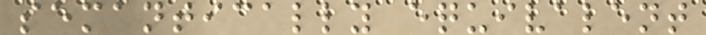semantically equivalent
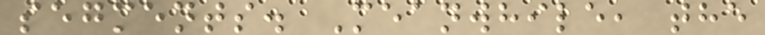segments. Meanwhile, the
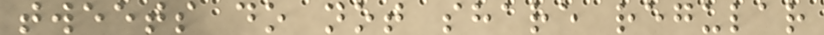tweets do not share regular
